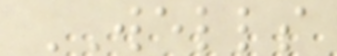WELLS
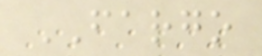FARGO
